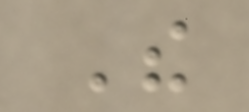The
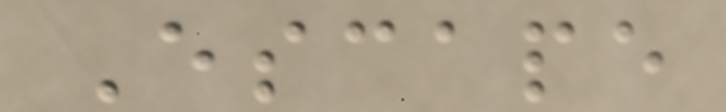Escape
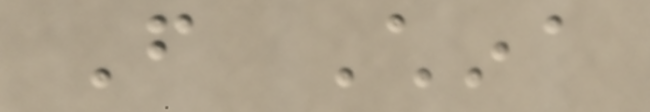From China
